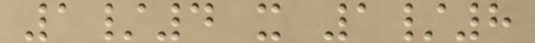1/4 x 1/8
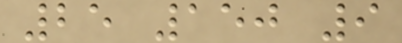25 150 9
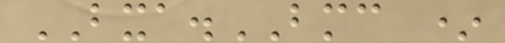BXA.BMC *
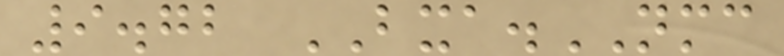9.72 BXA.NMC
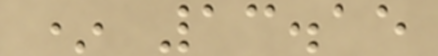* 13.15
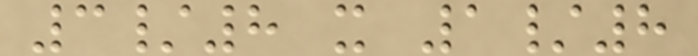3/8 x 1/8
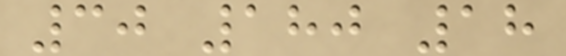30 180 18
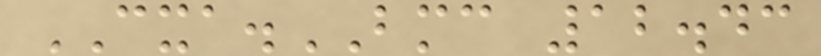CXA.BMC 12.43
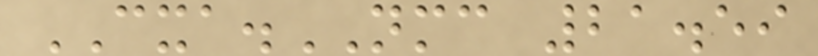CXA.NMC 21.59
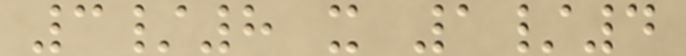3/8 x 1/4
